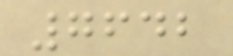7642
